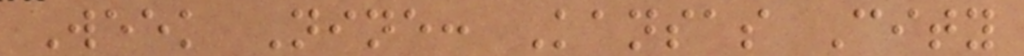Week Nine: Kansas City
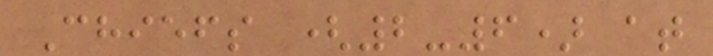Chiefs (2-6) at
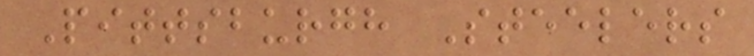Pittsburgh Steelers
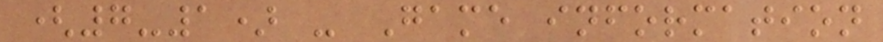(7-1) - Game information
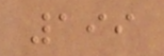199
